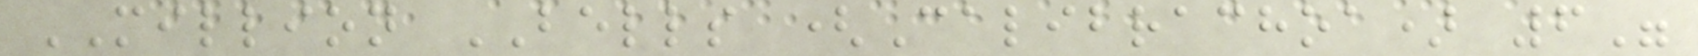MILLION BELLS (Calibrachoa) 6"
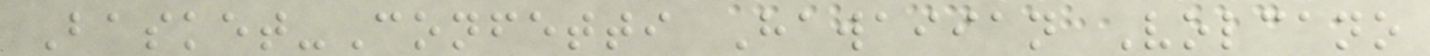Basket-Confetti Hawaiian Volcano
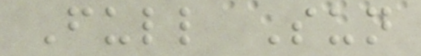Full Sun
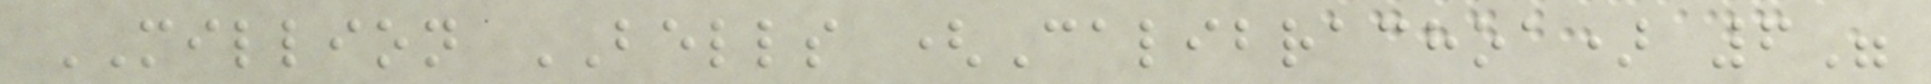MILLION BELLS (Calibrachoa) 6"
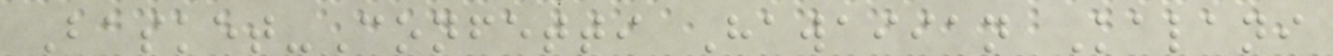Basket-Confetti Hawaiian Kalani
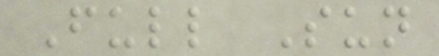Full Sun
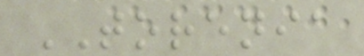TORENIA
